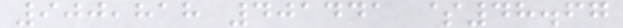900,818 401441 $48.67
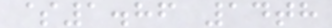$1.86 14th
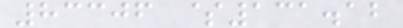83306 $131.12
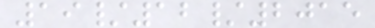19/12/2015
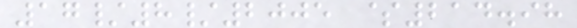17/8/2005 $214.98
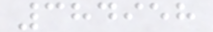384958
